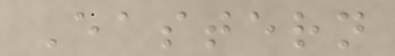Eastern
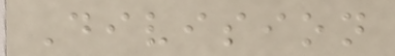Division
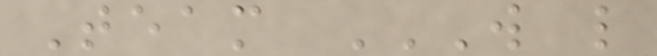Team W L
